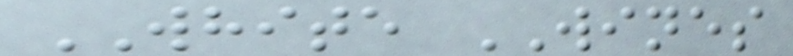WHITE WINES
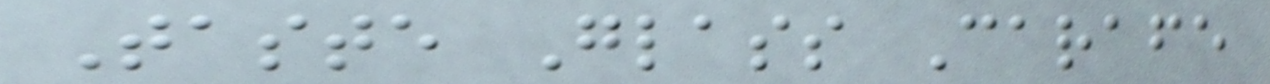Taste Glass Carafe
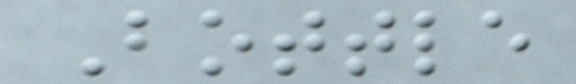Bottle
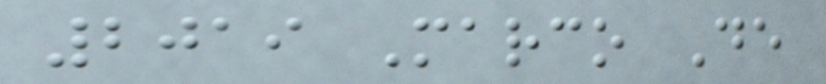2019 Marco De
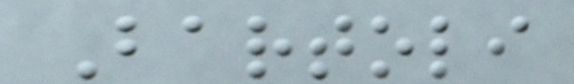Bartoli
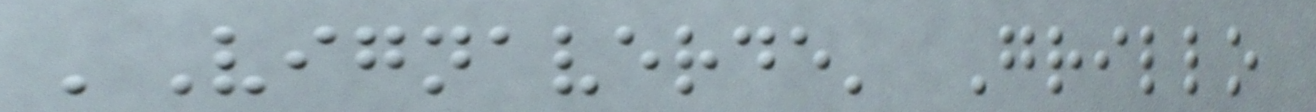'Vignaverde' Grillo
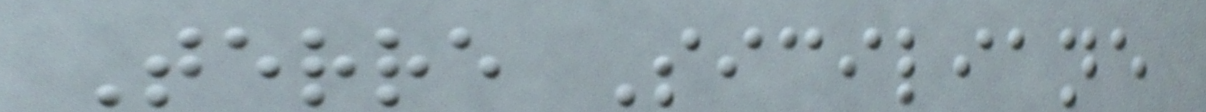Terre Siciliane
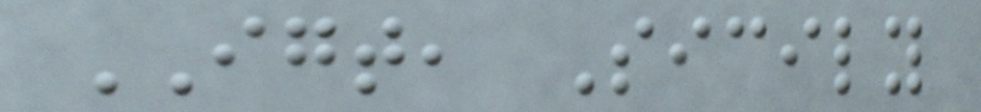IGT, Sicily
